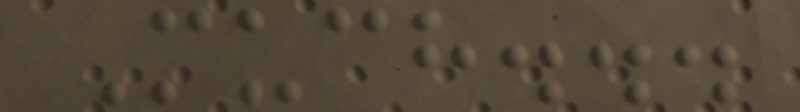Much...
